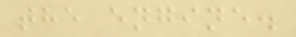the engine.
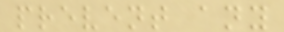prevent any
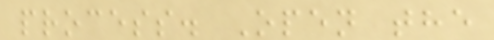process. Open the
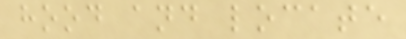hood and locate
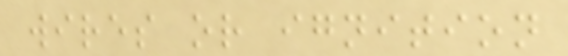wires or ignition
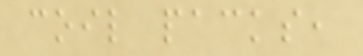coil packs,
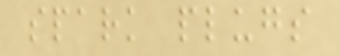spark plugs
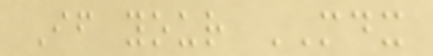If your MDX
